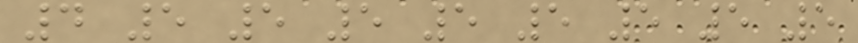4 5 5 5 5 5 5 5 5
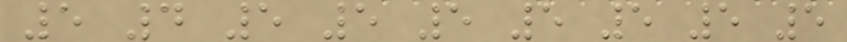5 4 5 5 5 5 5 5 5
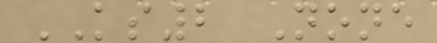KS2 None
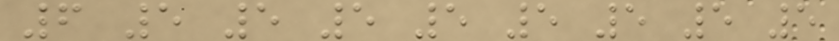6 5 5 5 5 5 5 5 5
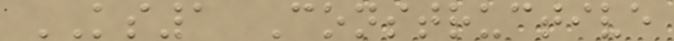KS1 Constructive
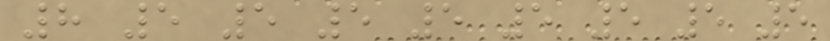8 5 5 5 5 5 5 5 5
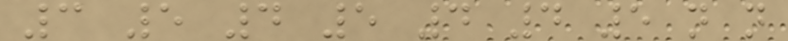3 5 4 5 4 4 5 n n
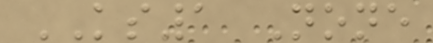KS1 None
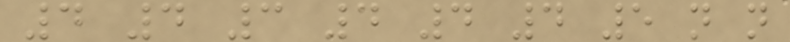4 4 3 4 4 4 5 n n
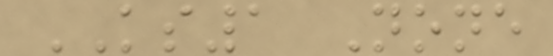KS1 None
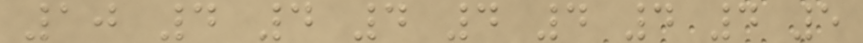10 4 4 4 4 4 4 4 5
